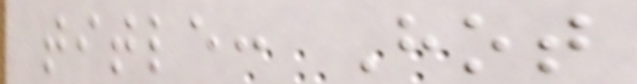title: Hot
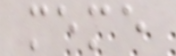meme
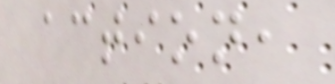action,
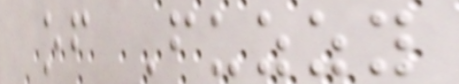of Fuzzy
